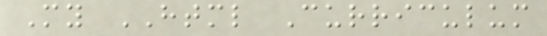My HTML Curriculum
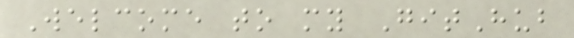Welcome to my GitHub
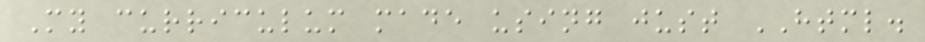My curriculum made using just HTML.
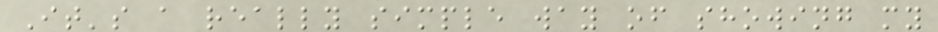It's a really simple way of showing my
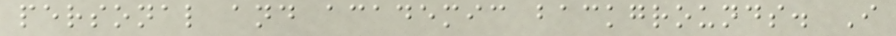personal and academic backgrounds. I
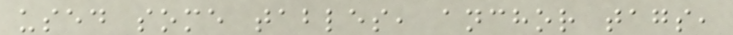used some tables, anchor tags,
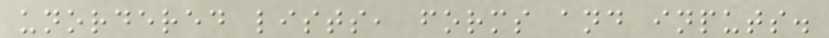unordered lists, forms and inputs.
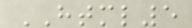HTML5
